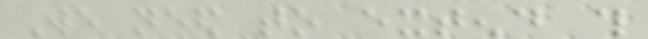We need to extend this
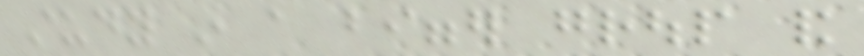study in a bigger group and
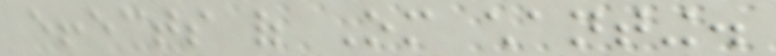effects of Om chanting.
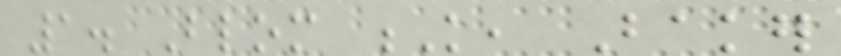1. Blom K, Baker
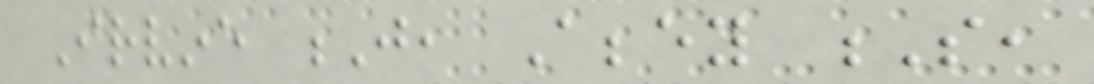Irvine J, Abbey S,
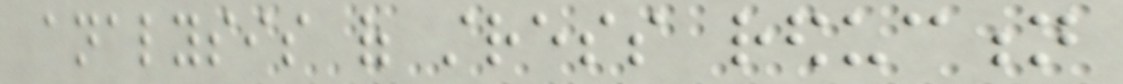analysis of stress reduction
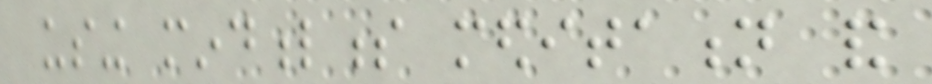using mindfulness meditation and
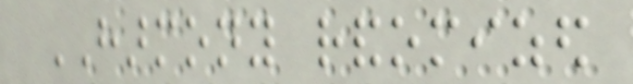HARMONY randomized
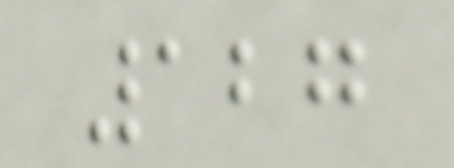127
